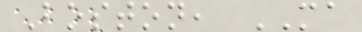Boston, MA
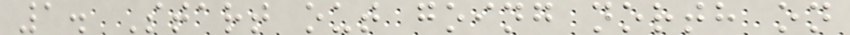1. Start out going north on
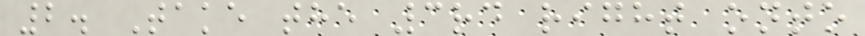2. Take the 3rd right onto
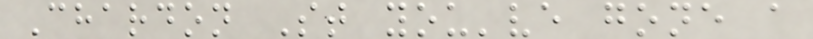Chardon St you've gone a
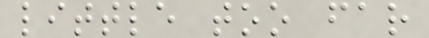little too far
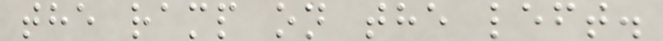the ramp on the left.
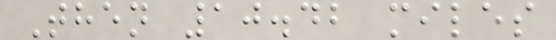Then 10.42 miles
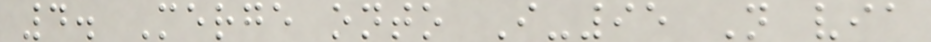4. Merge onto I-95 N via
